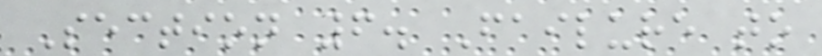Section 6. Failure to
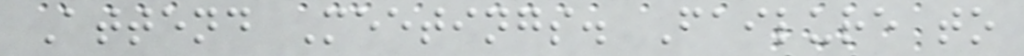Attend Meetings. Failure to
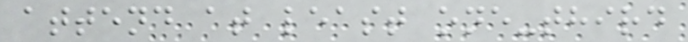attend at least one-third
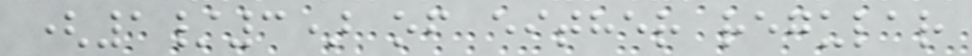(1/3) of either regular
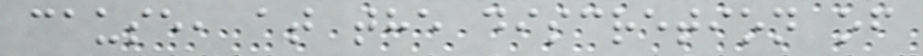cause, at the discretion of
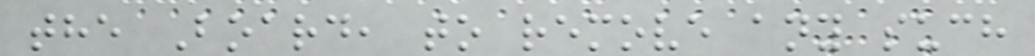the Board, to remove any such
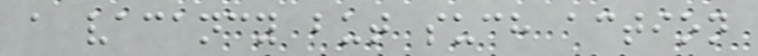a vacancy but such action
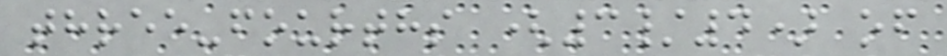three-fourths (3/4) of
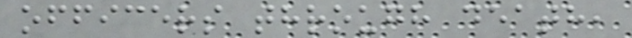officers through death,
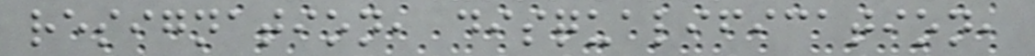resignation, disqualification,
